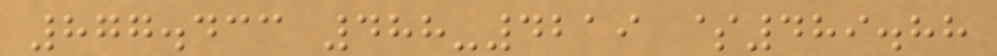877.433 488-4219 $489.88
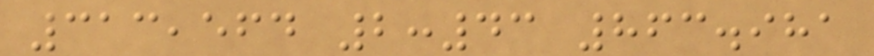313,564 2:43 863.981
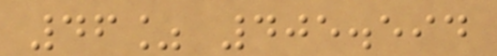46% 405.594
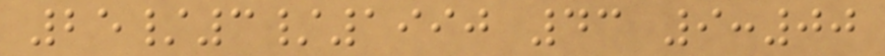25/3/1990 43 9:00
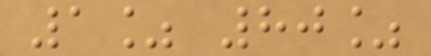1% 80%
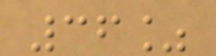36%
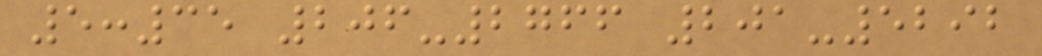5:35 206-2766 201-5292
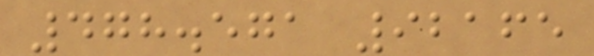478.571 92165
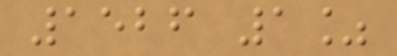1526 1%
